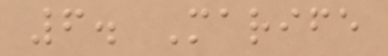6. Marife
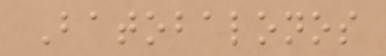Batobalonos
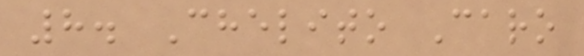8. Chelito Caro
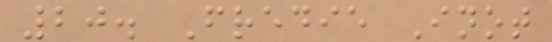20. Fredie Inot
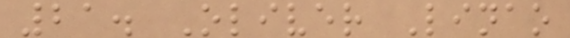21. Oliver Linao
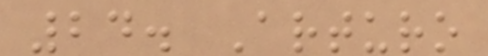24. Arturo
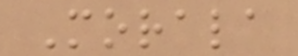Morala
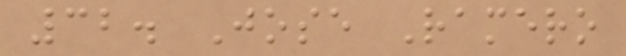32. Jose Ramero
